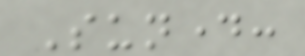Sunday:
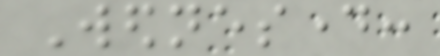Wednesday:
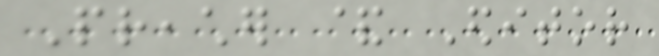Preacher & Editor
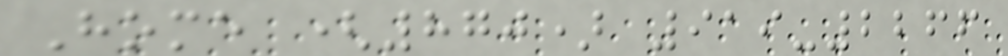Home (870) 919-2266
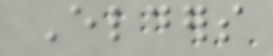Elders
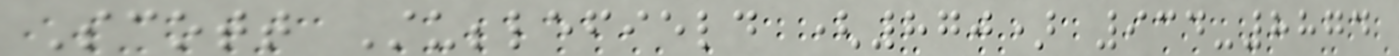Scott Stubblefield (870) 934-8874
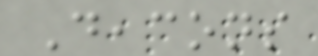Deacons
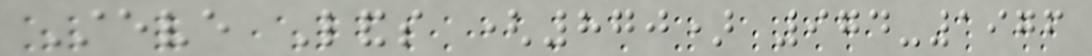Steve Lands (870) 974-1976
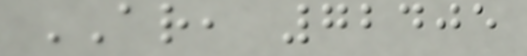AR, 72405
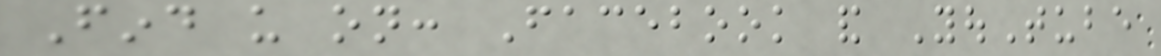Find us on: Facebook and YouTube
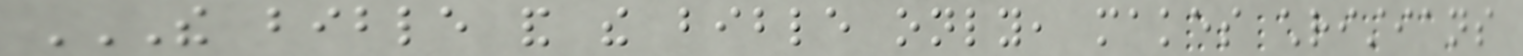THE BIBLE AND THE BIBLE ONLY, MAKES CHRISTIANS
